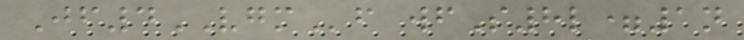Jf4VGMf wfS8l=1n
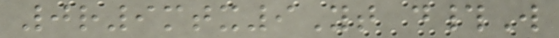0r9mtx9Yt d#W
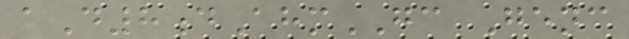aD8dAhmGC Genc
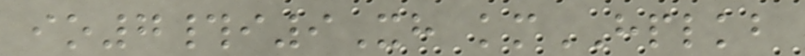io7#i9Xh kmHPLKB
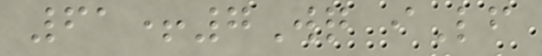61+7Wq iLf
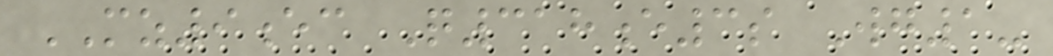MZ9ec Q318e3s Wg1-
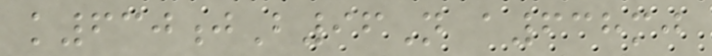k630jB96N a638mj
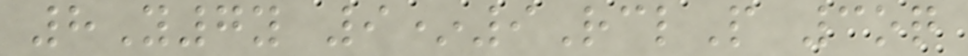8Y7y 9*9RclP 3oq
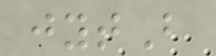jytB
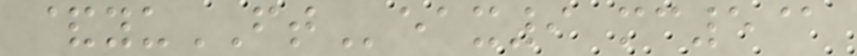&yuFTeax9 mc5@
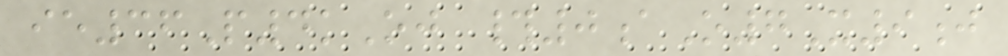ie36P4kOj #0aO7X9j
